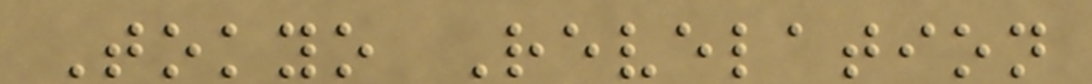Tokyo Revelation
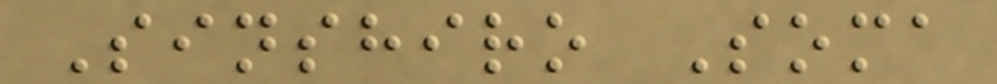Sinshiro Soma
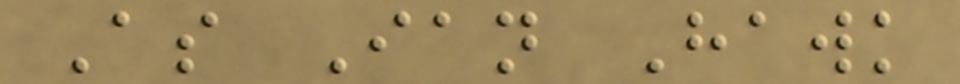As Ian Hawk
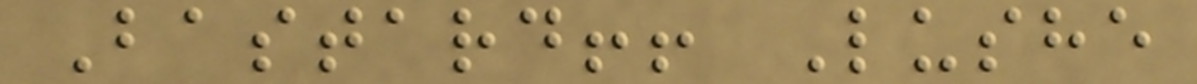Bastard!! Lushe
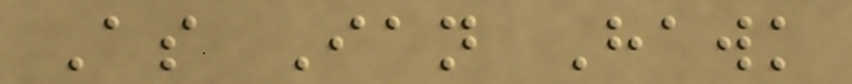As Ian Hawk
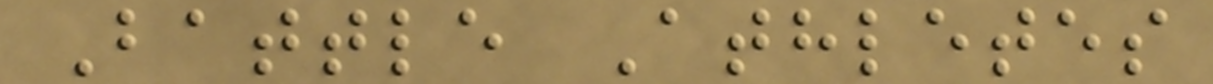Battle Athletes
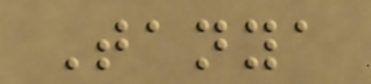Tanya
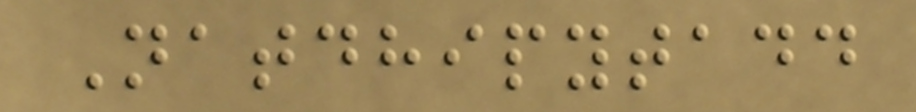Natdhipytadd
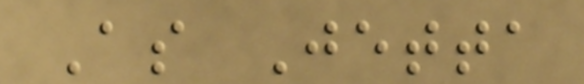As Jetta
